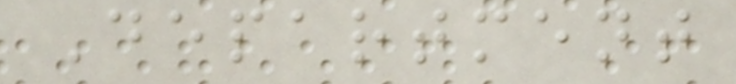Department
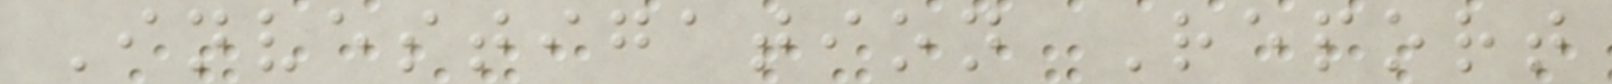Investigation Report
